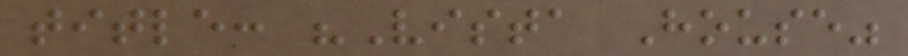title: "Vista House"
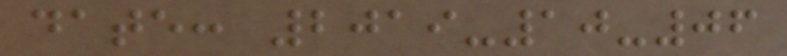date: 2019-10-06
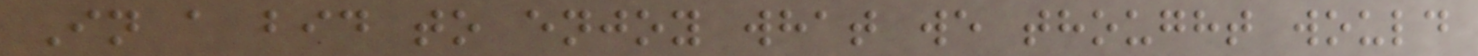In a bid to enjoy what we thought would
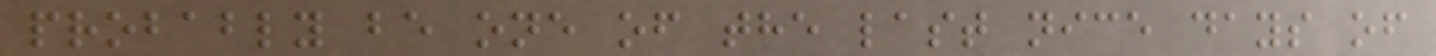probably be one of the last nice days of
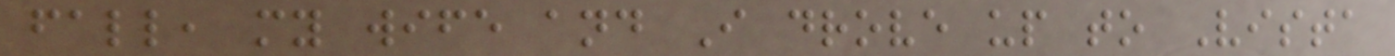fall, my wife and I drove up to Vista
